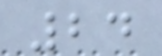24
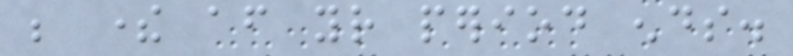be there after your period ends.
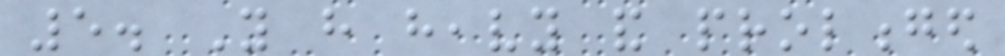5. You have heavy and prolonged
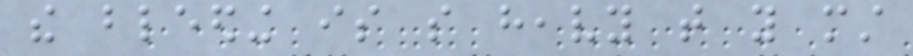the bleeding is so heavy that you must
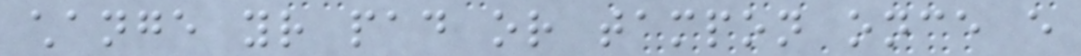change your pad or tampon once every
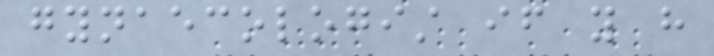gynaecologist if you have
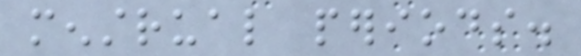menstrual periods.
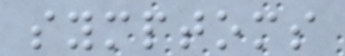symptoms
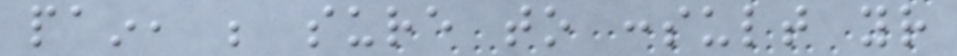pain, be sure to consult your
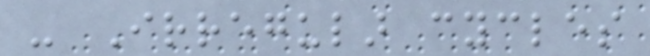- Irregular cycles
